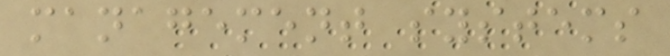management systems
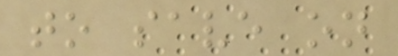to save on
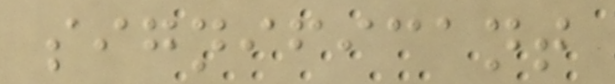significant
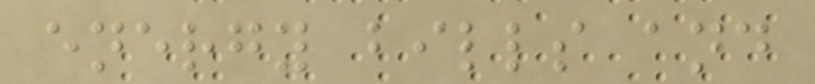energy bills and
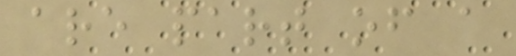are part of a
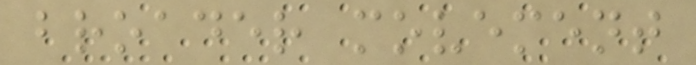broader movement
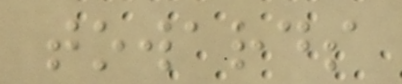towards
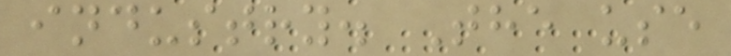industry. The use
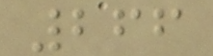266
